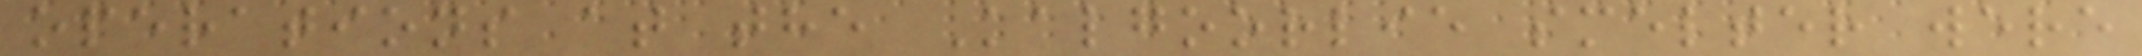operations at the Kalgoorlie smelter were
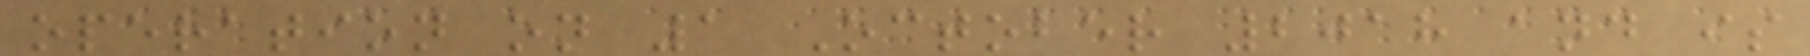operation on 1 October 2018 and is
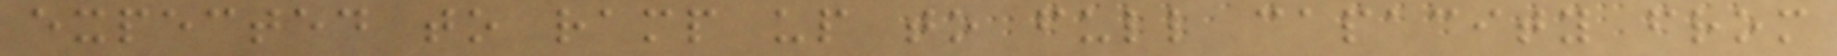expected to ramp up to full capacity from
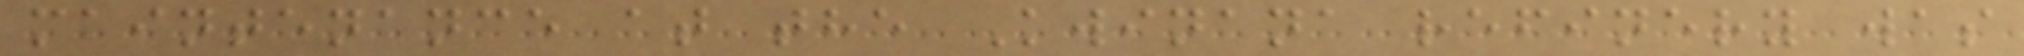maintenance at the Kwinana refinery was
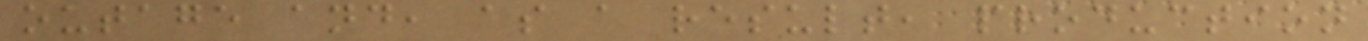outage and, as a result, production
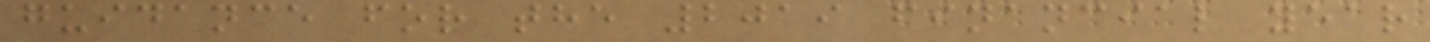guidance for the 2019 financial year
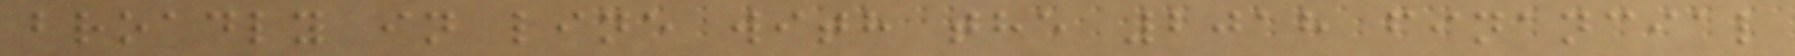broadly in line with the 2018 financial
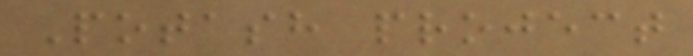Potash project
